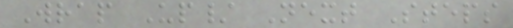Wrap Up/ Next Steps
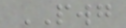PWG
